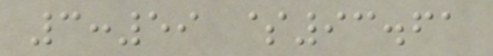3:59 $93.61
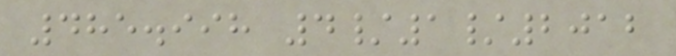485.998 4/1/2012
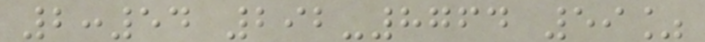2:54 292-8764 59%
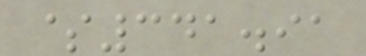$341.91
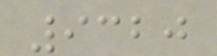9320
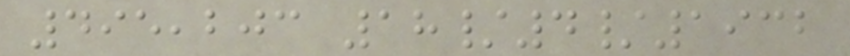495,203 18/4/1932
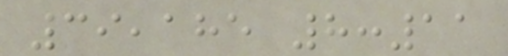39,185 8:11
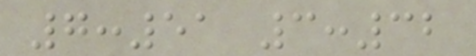7:51 3:32
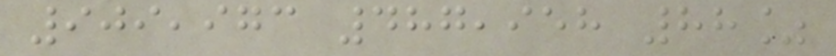909,973 487,958 88%
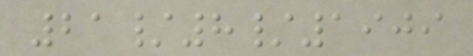21/8/1909
